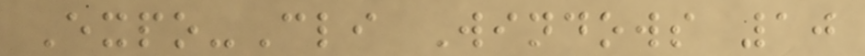Expo-Cli Windows 10
